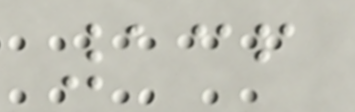136
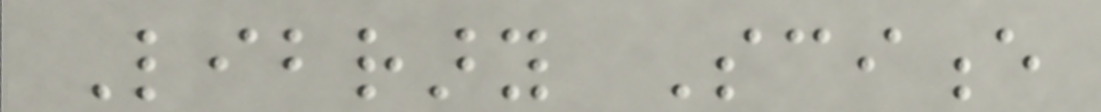Library Science
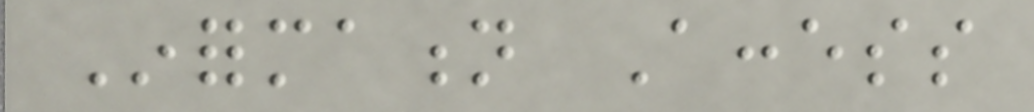Information Access
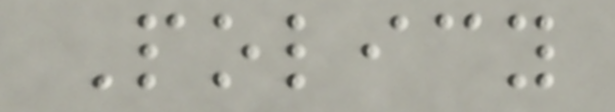Policy
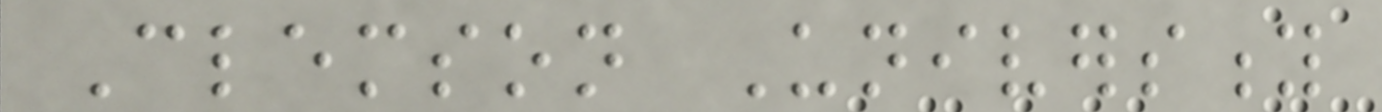Clemson University
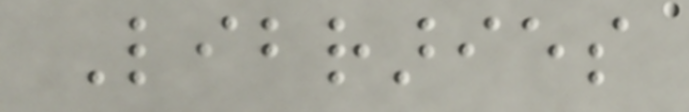Libraries
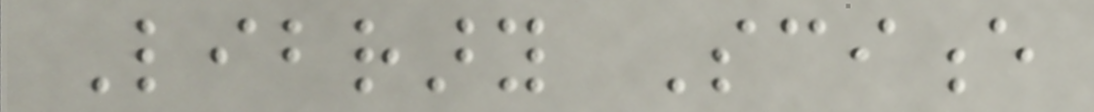Library Science
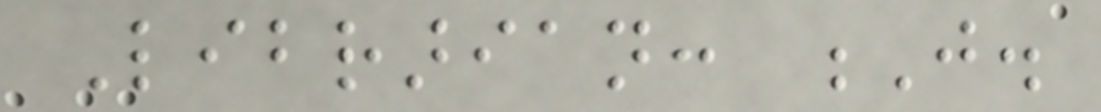Librarian: J.
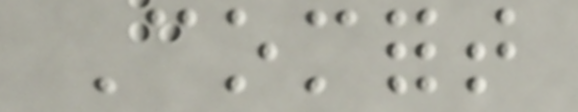Comfort
